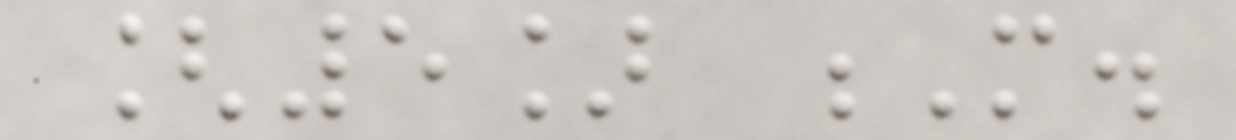[5] M.
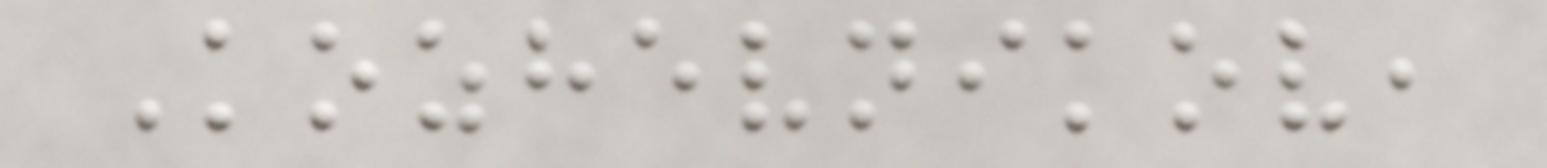Kozhevnikov,
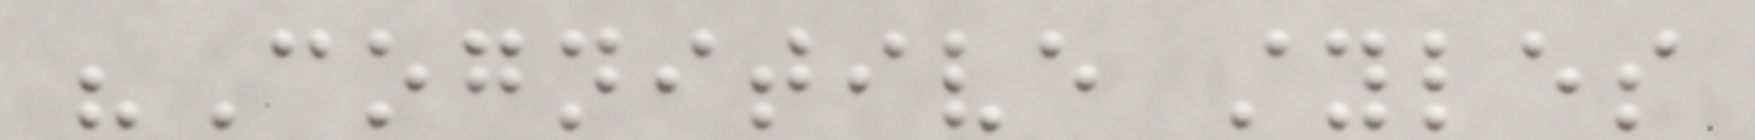"Cognitive styles
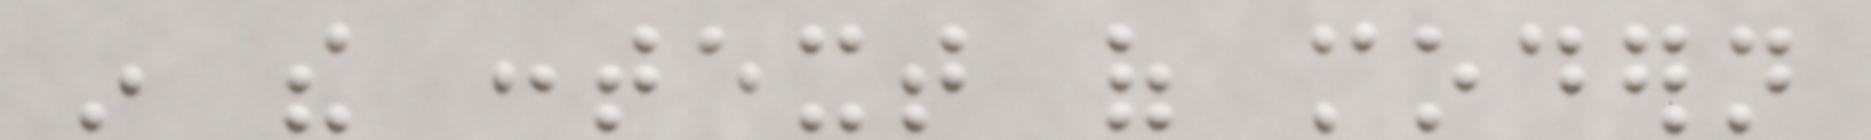in the context of modern
